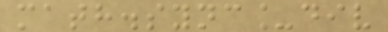math.sync_div
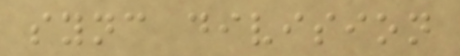sync division
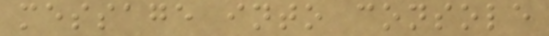message into console
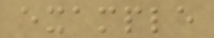example
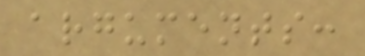arguments:
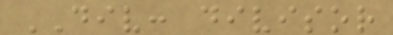DIV: divisor
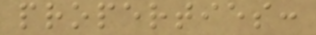properties:
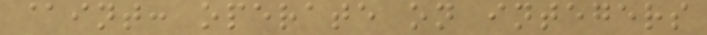@int: operate on integers
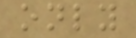only
